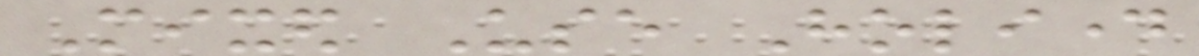Mixed Use Holiday
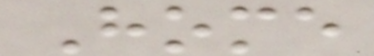Home
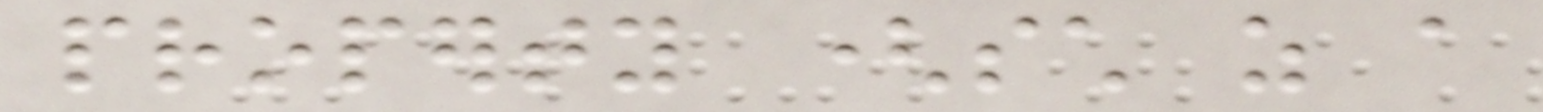property (such as a
